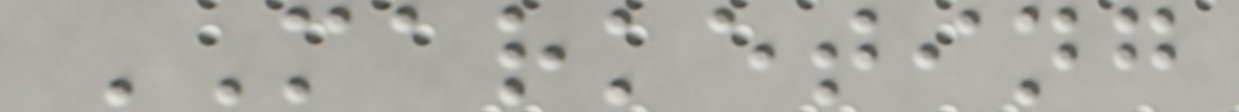MARKETING
